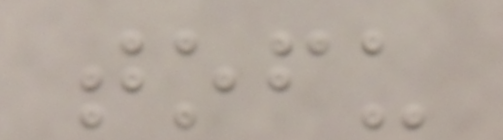tofu
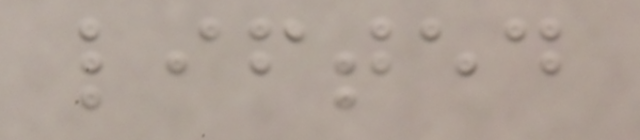lifted
